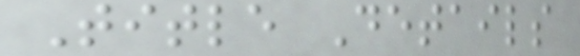Title Details
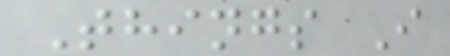Things I
